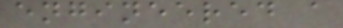engineered a
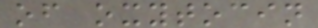of oxytocin
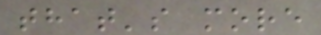that's more
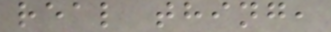real thing,
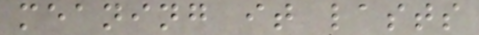meaning it lasts
